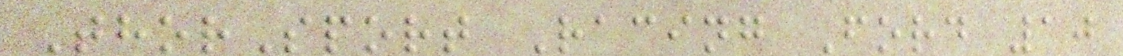ThorSport Racing Ford 10
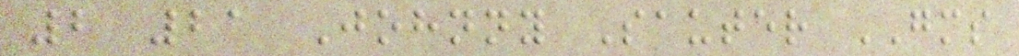2 21 Johnny Sauter GMS
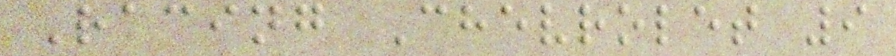Racing Chevrolet 9
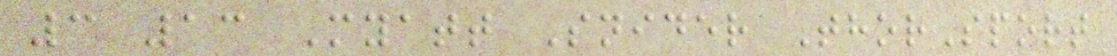3 13 Myatt Snider ThorSport
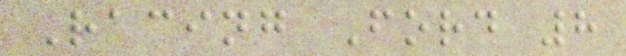Racing Ford 8
